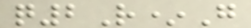q2R*G
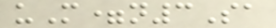uM=n3Sa
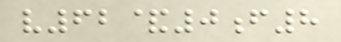v62&0f8
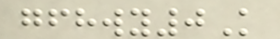gfhwy0K
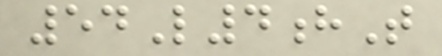54L4hT
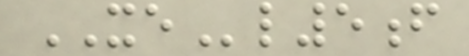XEl5f
